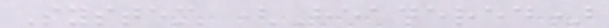System (Headered)
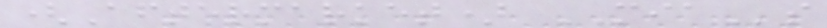(Aftermarket) MIAs
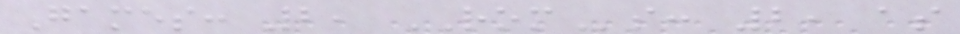Games: 2, ROMs: 2, as
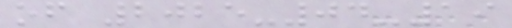of 2025-04-19
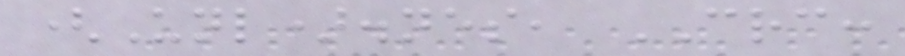(Unl).nes, CRC:
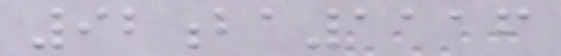92ba1116
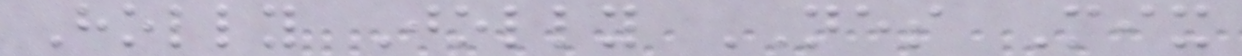Holly Jolly NES Mix
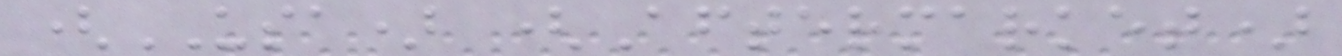(USA) (Aftermarket)
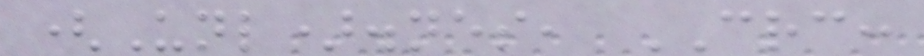(Unl).nes, CRC:
